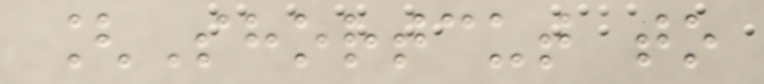[Shortcut to
